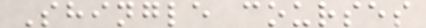Shingle courses
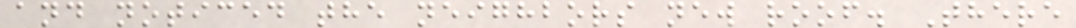and noticed the neighbors new roof. There
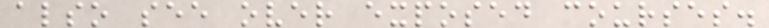also see over exposed courses.
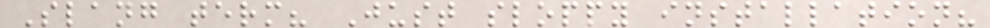Slang term? Just sloppy installation?
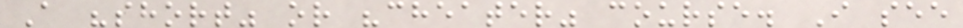A "short" or "cheater" course. I see
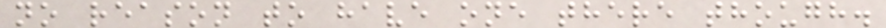no reason to have one there though.
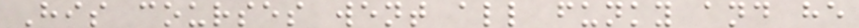His courses went all funky and he
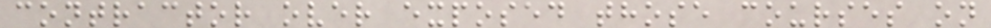contractor over exposed those courses on
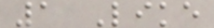1 Like
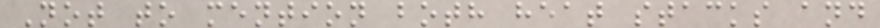Not to mention both heat stacks and
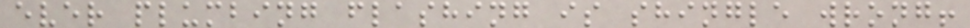ever plumbing flashing is shingle wrong!
